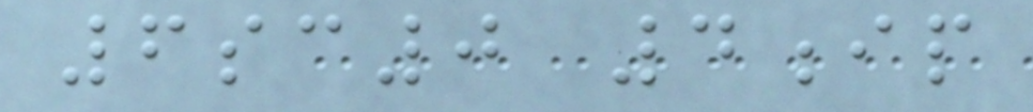6sc0 4ip
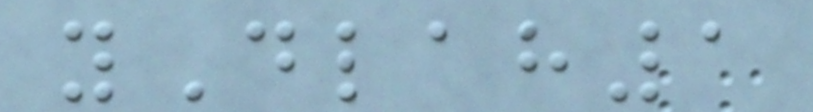yDlah1
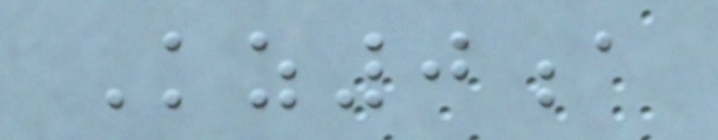Kz0a
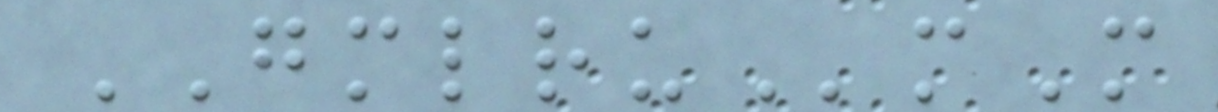GMLRUmM
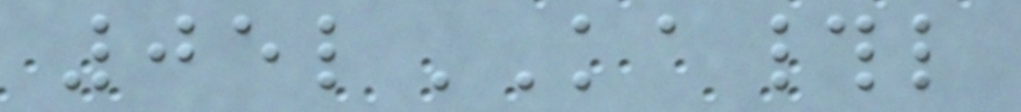05lKA#l
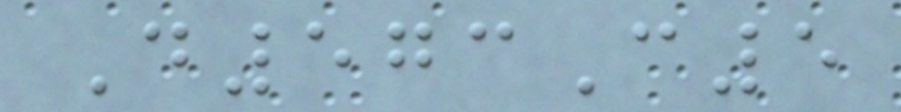D573C5
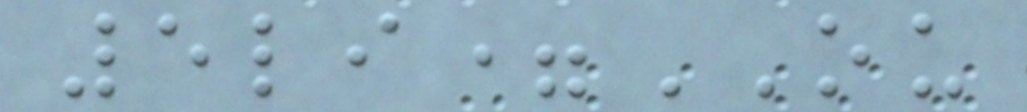5li=OU
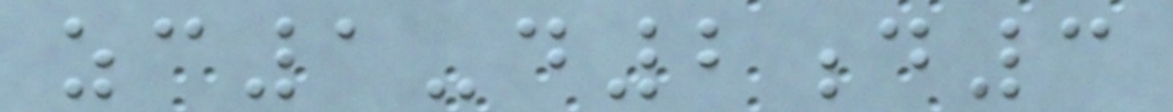zc1-d2d3
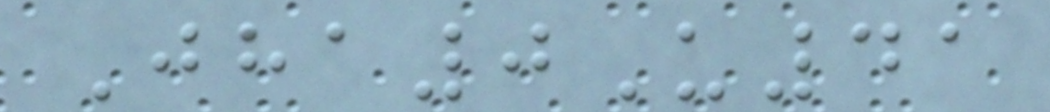Jha0U41
